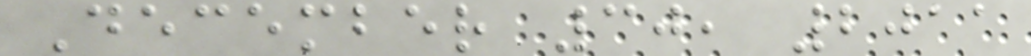December 30, 2011
